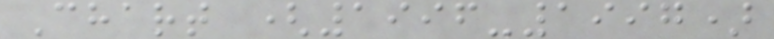Chart (1996-1997)
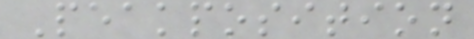Peakposition
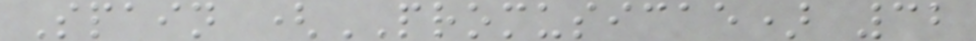Spain (PROMUSICAE) 32
